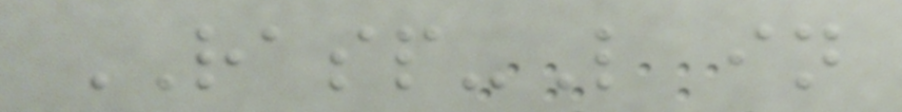RASP-L in
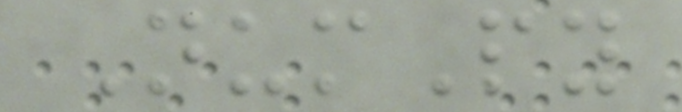NumPy
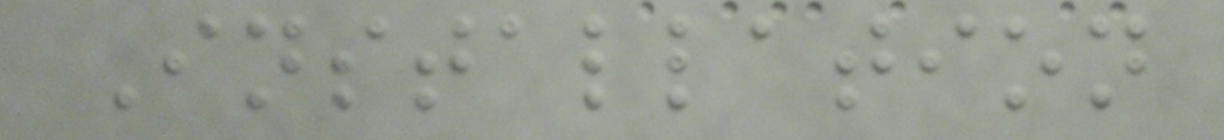Installation
